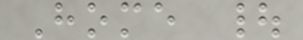Home |
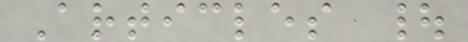Articles |
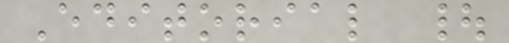Editorial |
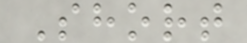Short
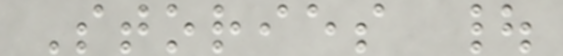Stories |
